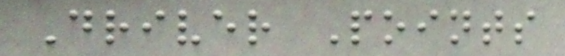Driver Points
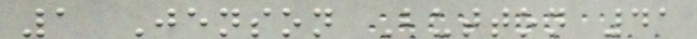1 Jenson Button 41
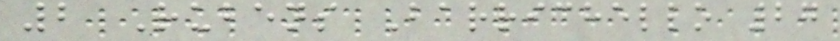2 Rubens Barrichello 27
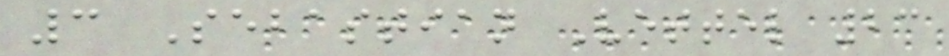3 Sebastian Vettel 23
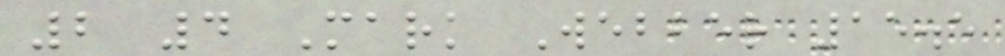2 4 Mark Webber 15.5
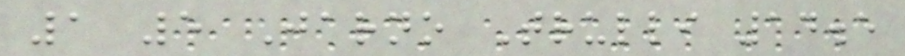1 5 Jarno Trulli 14.5
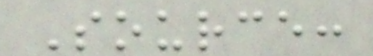Source:
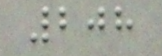208
